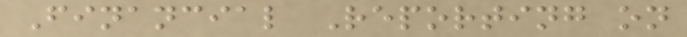Financial Reporting on
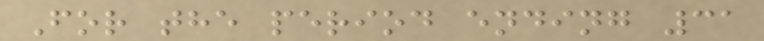For the period ending 31
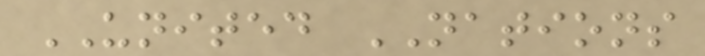UNITED NATIONS
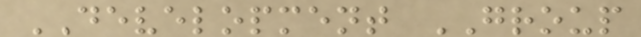DEVELOPMENT GROUP
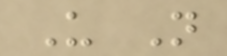U N
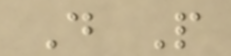D P
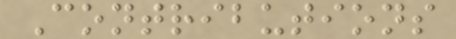Contributions
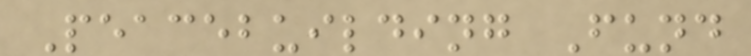Peacebuilding Fund
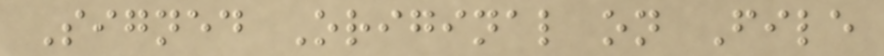Signed Original on File
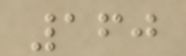160
